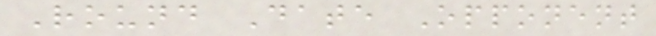Round Date Opponent
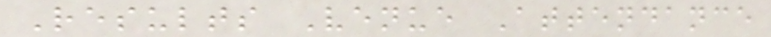Results Venue Attendance
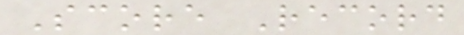Score Record
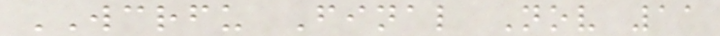WCRFU Final Nov 11
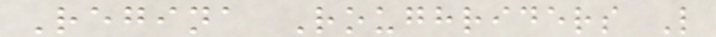Regina Roughriders L
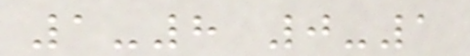1-8 0-1
